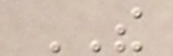THE
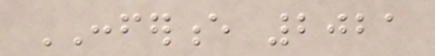CONFERENCE 2021
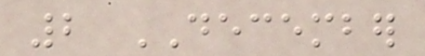2 DECEMBER
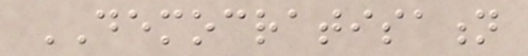DEMOCRATISATION
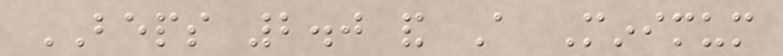BEPS 2.0 and A Minimum
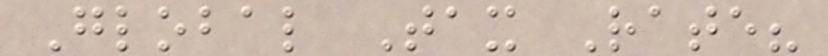Global Tax Rate?
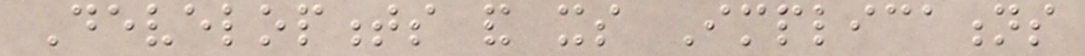Developments and its Implications
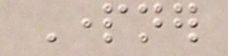Partner
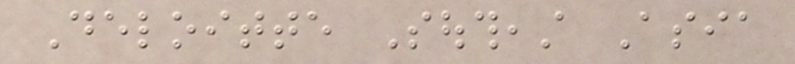Deloitte Southeast Asia
